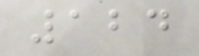124
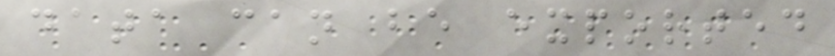data can be exported
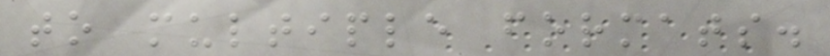to multiple formats.
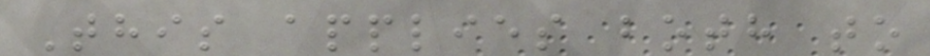This applies both to
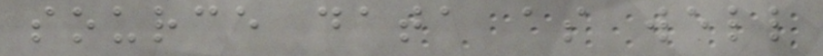source data as well
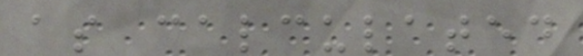as calculated
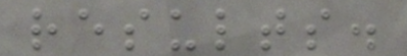results.
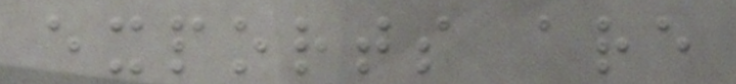exports are
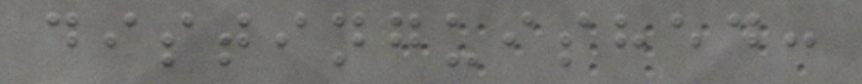distinguished:
